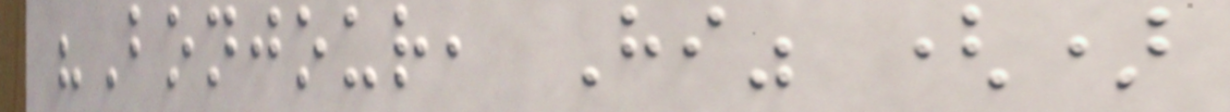"Bonjour, Hi" ()
